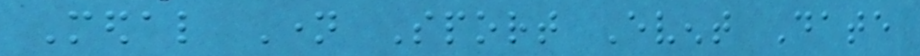Medal Name Sport Event Date
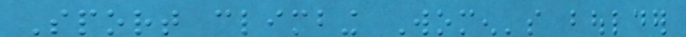Sport climbing Women's boulder
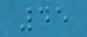45
